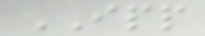IPP
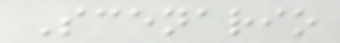Scenario
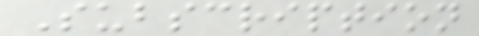Subscription
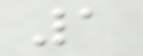1
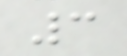3
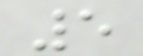5
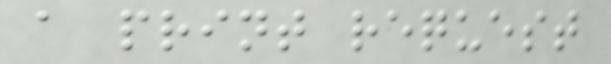a print request
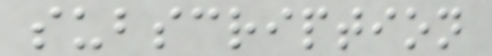subscription
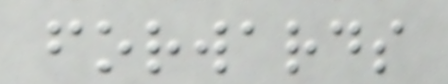forwards
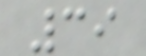39
